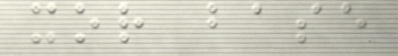xor base
